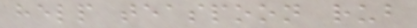help teaspoon rub
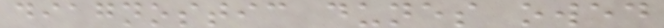diagnostic dunes owed
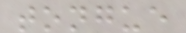tongue
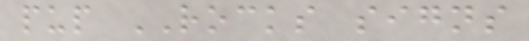pup ROCKS signs
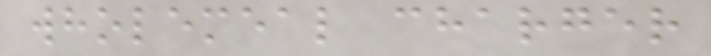wholemeal charger
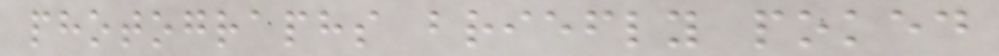photographs briefly poked
